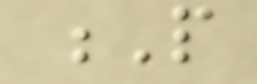P
